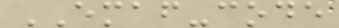EMAF-code
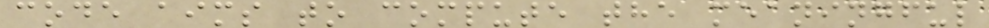code aims to compute the meaningful
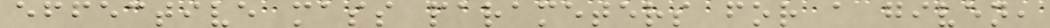effective mass parameters for a given,
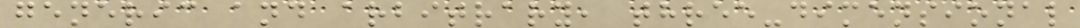generic and arbitrary, three-dimensional
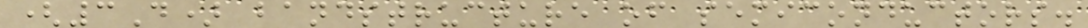(3D) bandstructure of semiconductors.
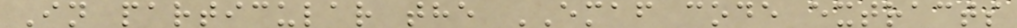In particular the EMAF code extracts
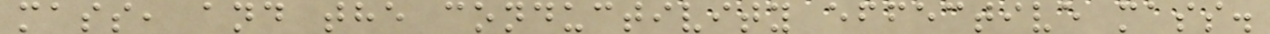mass, and the conductivity effective mass.
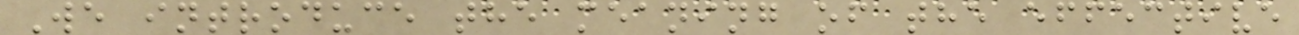We introduce the meaning of the effective
